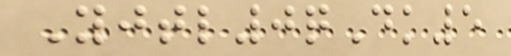Yjtl0qDk5
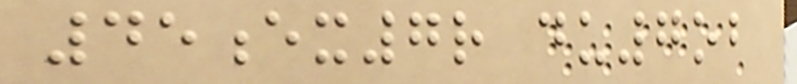45ex7r du7ob
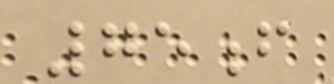75f
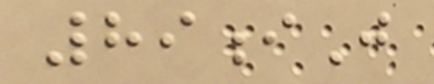89iJ
